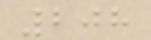208
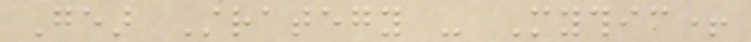Gear Strategy - Mythic+
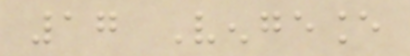17 Vengeance
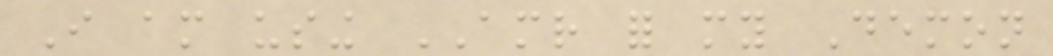I am using AMR for my Demon
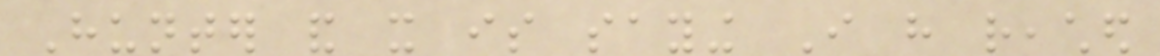Hunter and it is saying I have reached
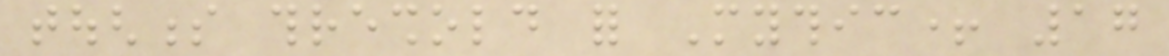toughness threshold for Mythic+ 17
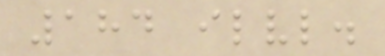184 ilvl.
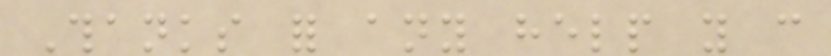Thanks for any help you can
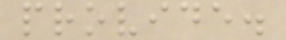provide.
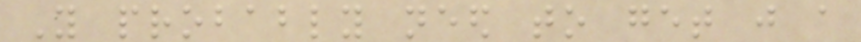You probably need to get just a
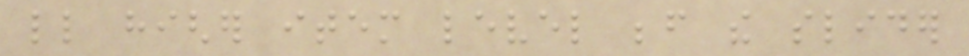little higher item level before the slider
